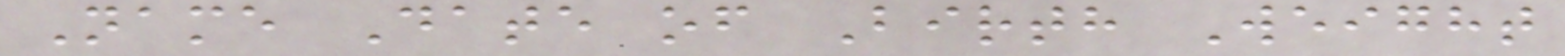Name Date of Birth Weight
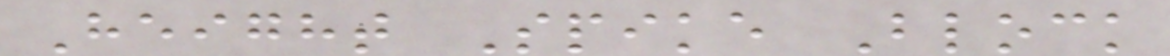Height Spike Block
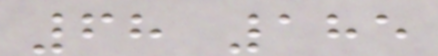68 185
